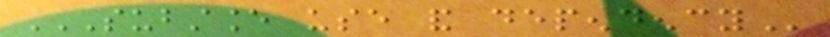SUBSTANCE USE AND DEPENDENCY
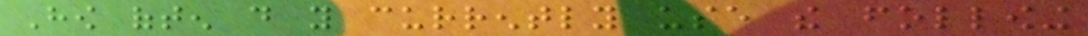How often do you currently use the following
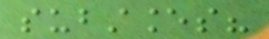substances?
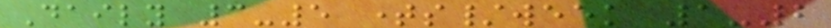Daily 3-5 times/week 1-2
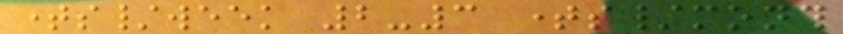times/week 2-3 times/month
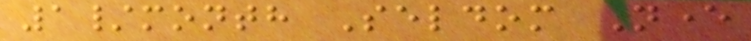1/month Seldom Never
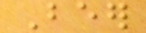Beer
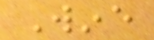Wine
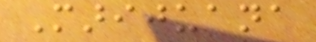Marijuana
